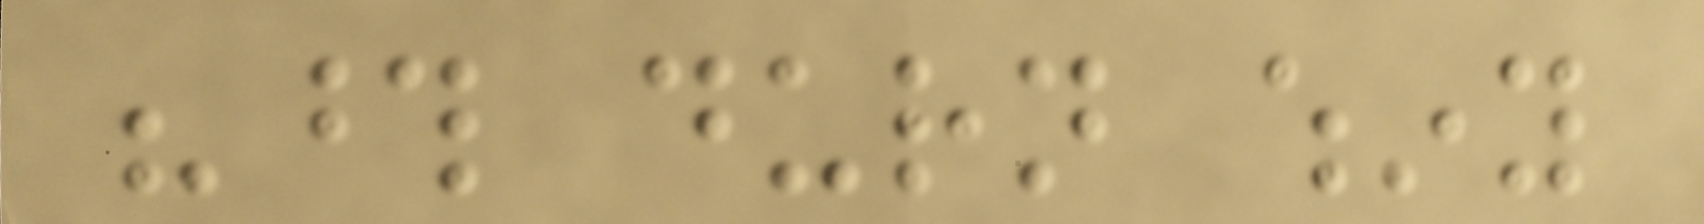"those durn whiny
